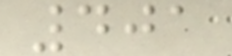401
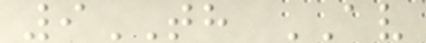9TH AV
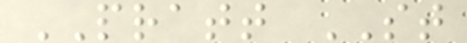PRATT ST
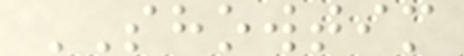SHOWTIM
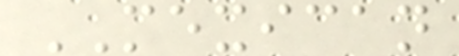MEXICAN
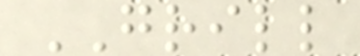GRILL
